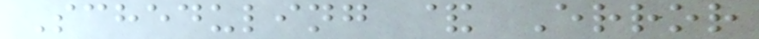Scheduling & Error
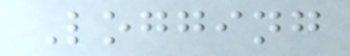Logging
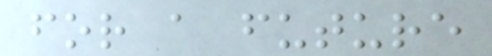for a future
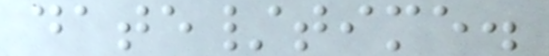date/time.
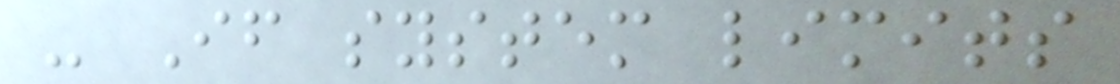- If system limits
